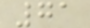71
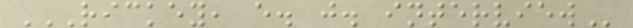RICKEY, E. J. INTERVIEW
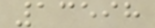13598
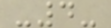-4-
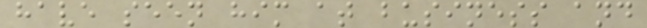have seen him at business and
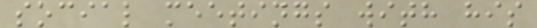social meetings with his
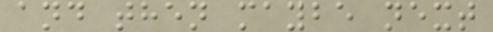and then maybe next
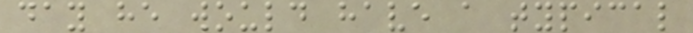day he would have a typical
